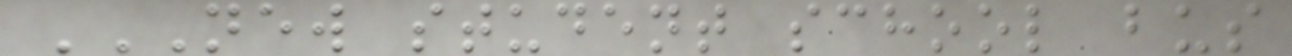NEW STUDENT SCHOOL BUS
